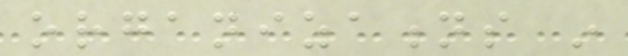organizations in
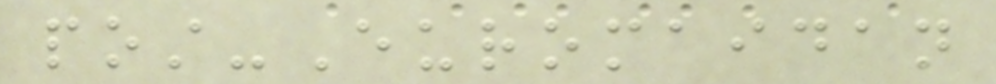post-Euromaidan
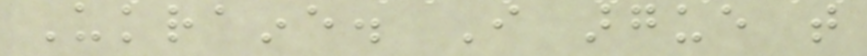Ukraine. I argue that
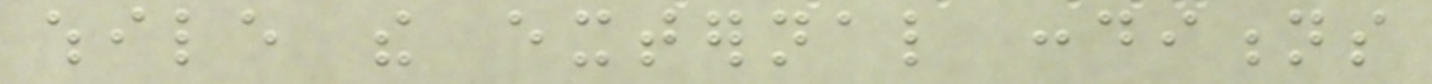while the external conditions
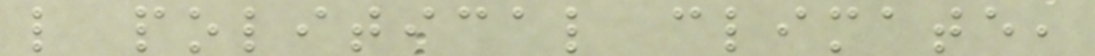like political climate,
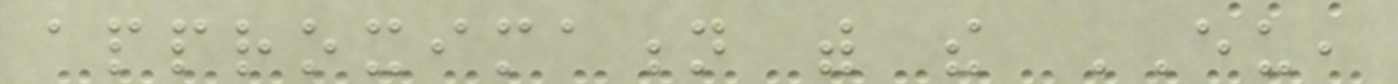approximation with the EU,
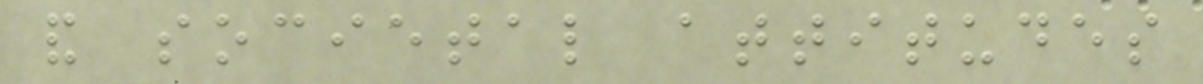and societal attitudes
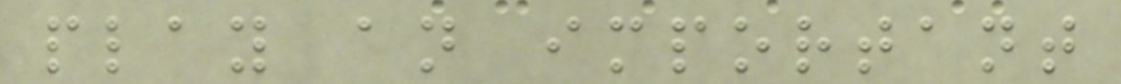play an important
